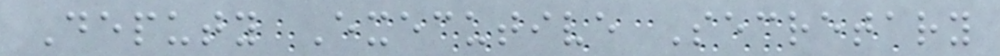Deputy Executive Secretary
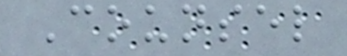Counsel
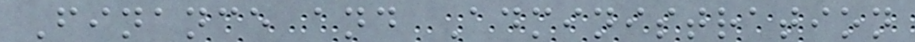Finance and Administration
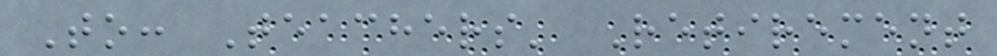To: Teachers' Retirement
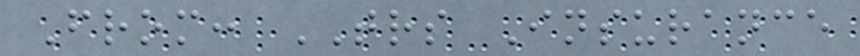From: TRS Insurance
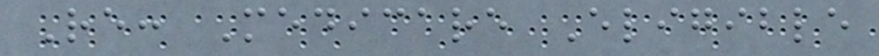Re: Medicare Eligible
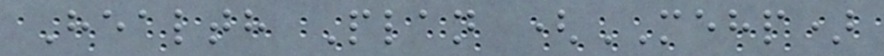Health Plan (MEHP)
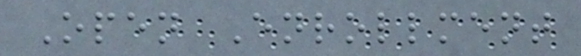Open Enrollment
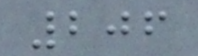206
